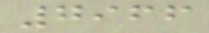7966
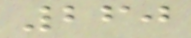260
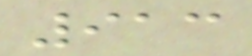913
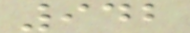942
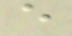e
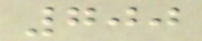700
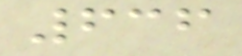636
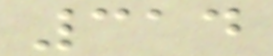314
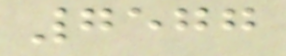7577
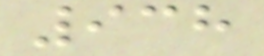938
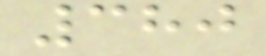380
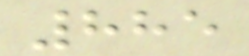885
